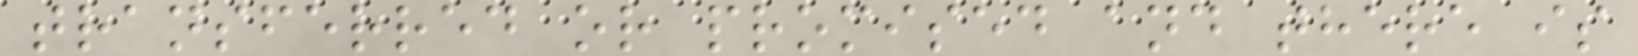transferred or promised and there is
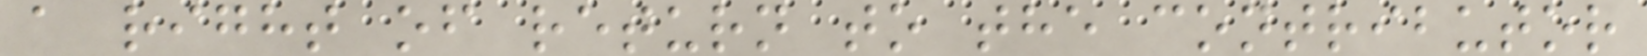a right of return to the contributor
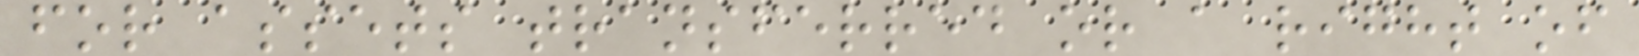for assets transferred or a right of
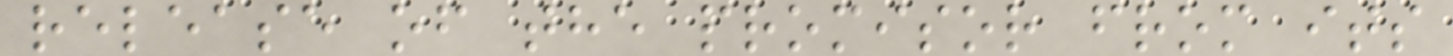release of the promisor from its
